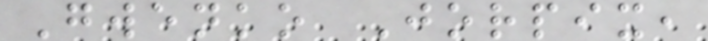Gwenko Jorpix,
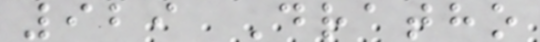929 Dratho
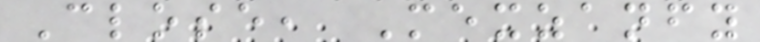Close, Mexzanfy
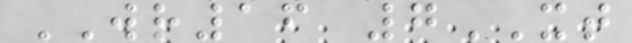WR16 7XT
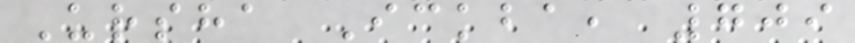Ursha Ickba, 709
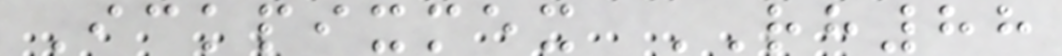Ickpixmex RH88
